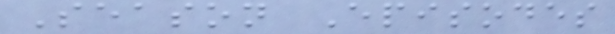Season Episodes
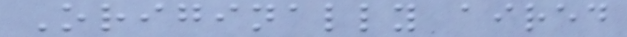Originally aired
